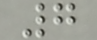7
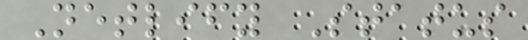Netlify Status
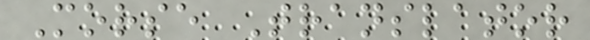Morse Translator
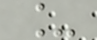_
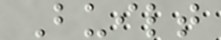Built
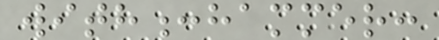with:hammer:
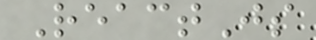ReactJs
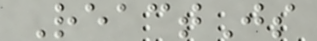ReactJs
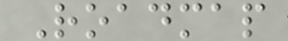Roadmap
